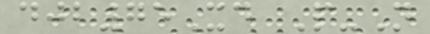djb75Xd P-N
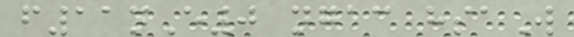f11nE0 ngac hsaW
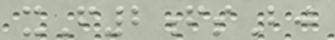xF2fsBj
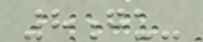8gu-
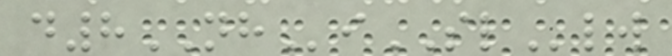d8NHiSLlw
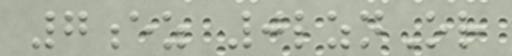7ez 0lznOr
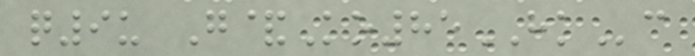q9u G&Ko85HKc
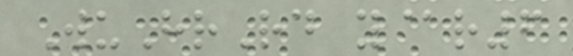WuHrRd y@r6
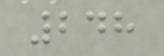248
